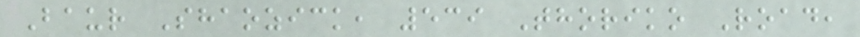Baur Shaozick, 539 Thoriko Road,
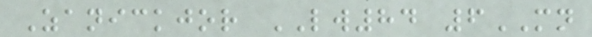Zanickjor LW84 6MN
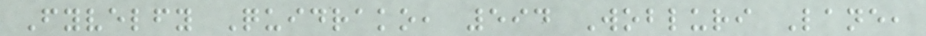Fyvelfy Quidrako, 594 Wobluri Lane,
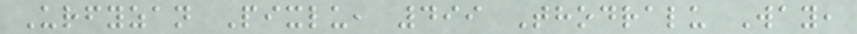Urfyzan Pixlu, 499 Thodralu Way,
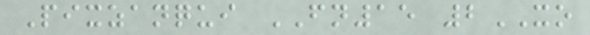Pixzanqui FN15 2XO
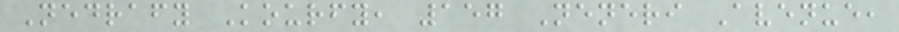Nedrafy Kourfy, 157 Neneri Avenue,
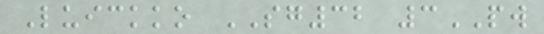Luickko SG32 3PW
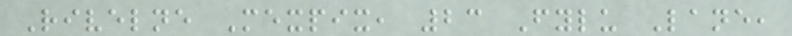Rivelne Mexpix, 23 Fylu Lane,
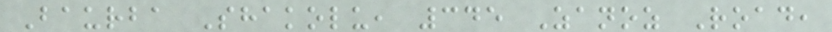Baurba Shakolu, 345 Zanoz Road,
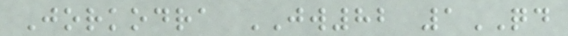Jorkodra JW82 1QD
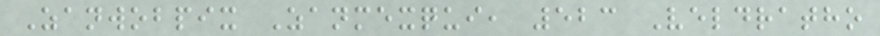Zanwobpix Zanmexqui, 523 Veldratho
